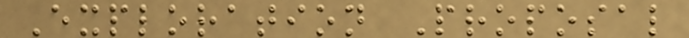Exploration Proposal
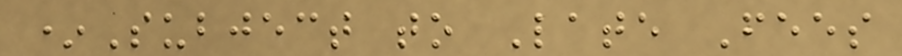*Subject to Late Fees
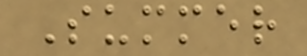Summer
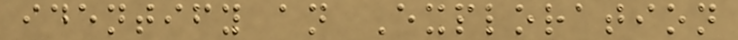identify an Exploration
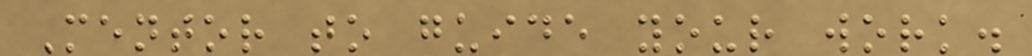Mentor to guide your work.
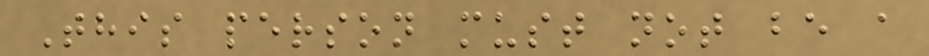This person must not be a
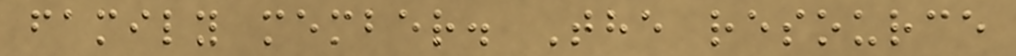family member. The resource
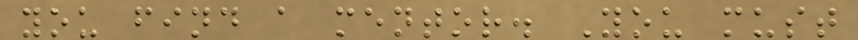you find a mentor. You must
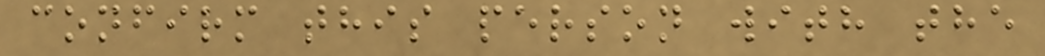confirm this person with the
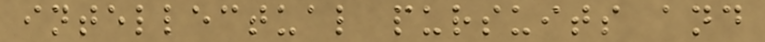intellectual pursuits and
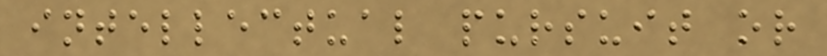intellectual pursuit or
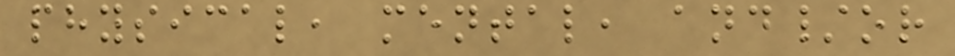physical, mental, and/or
